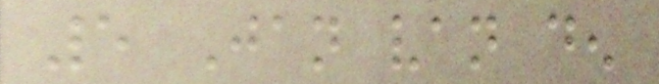5 Jan van den
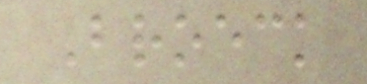Broeck
